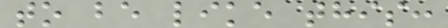to be like this:
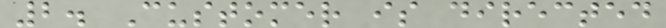2. Customer is directed
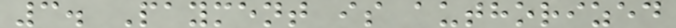3. Payment is authorized
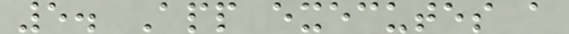5. App executes a
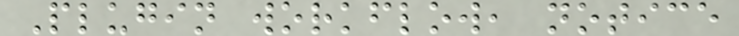Plugin workflow, notice
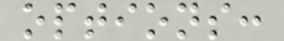options:
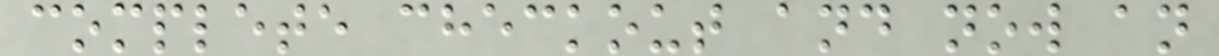complete checkout and now an
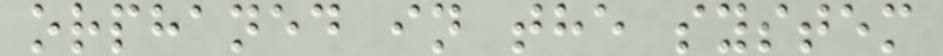orphaned in the system
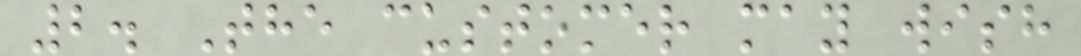2. The customer may wish
